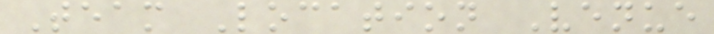Team Location Venue
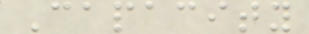Capacity
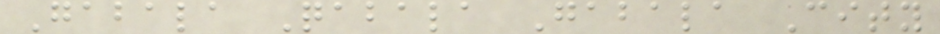Gabala Qabala Gabala City
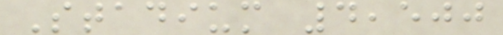Stadium 4,500
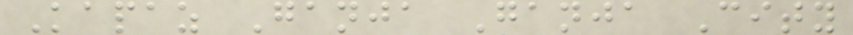Kapaz Ganja Ganja City
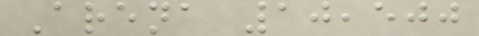Arena 10,500
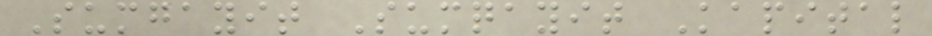Sumgayit Sumqayit Kapital
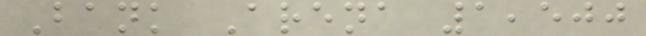Bank Arena 1,500
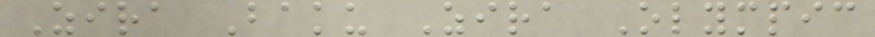Zira Baku Zira Olympic
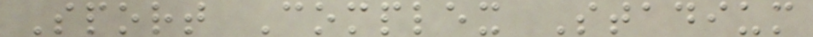Sport Complex Stadium
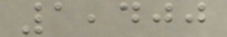1,400
